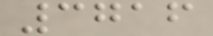3716
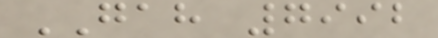GAH 7992
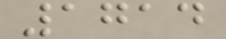1714
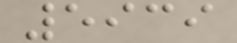5939
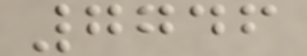7746
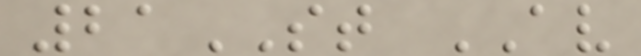21ST AV
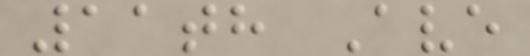11th Ave
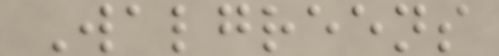Walgreens
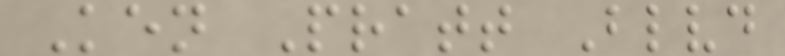Ken Pratt Blvd
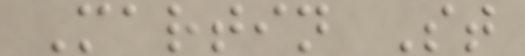Martin St
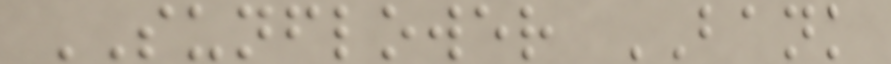SUNFLOWER BANK
